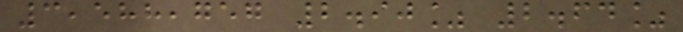3,588,757 2.90% 2.64%
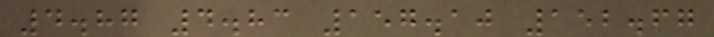4.87 4.83 157.10 152.67
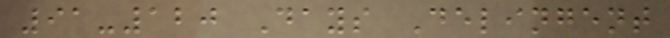91-120 Days Delingent
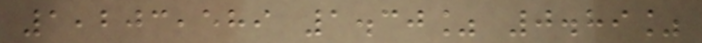1,203,589 1.30% 0.89%
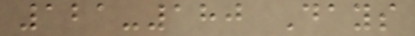121-180 Days
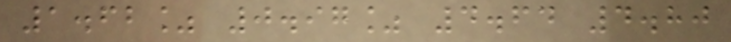1.62% 0.97% 4.64 4.80
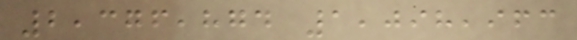2,376,874 1,098,963
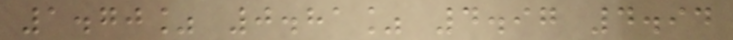1.70% 0.81% 4.97 4.94
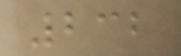232
